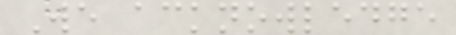We acknowledge
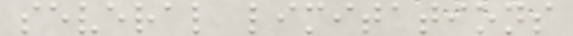several limitations
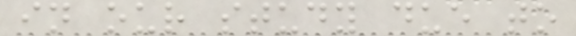in our study due to
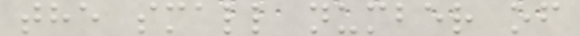the small number of
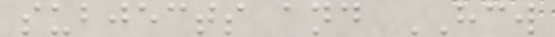subjects and HCW
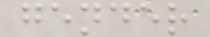gender
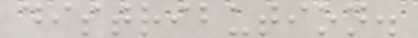distribution.
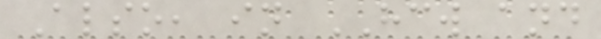Also, in HCW and
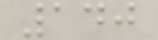140
